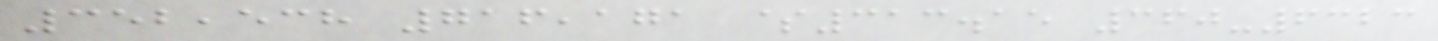352,538 716,171 $313.15 360-6323
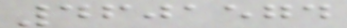4601574
